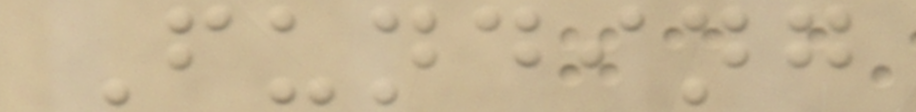Funding
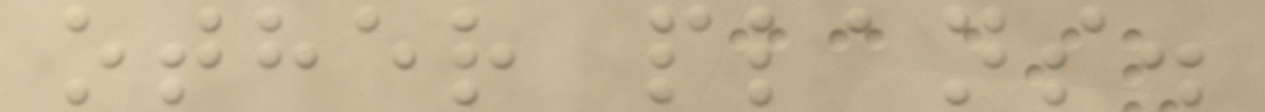other plans.
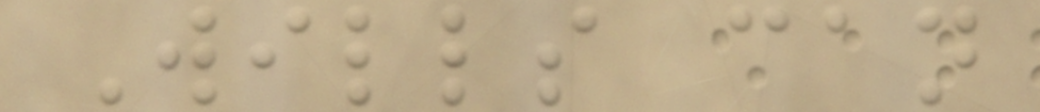Wills can
